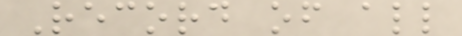Record of all
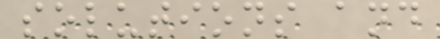solutions and
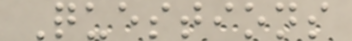Questions
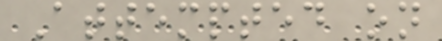Attempted on
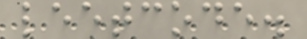leetcode.
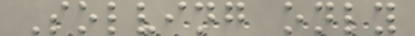Solving only
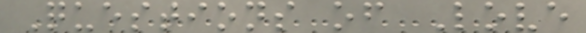Questions of Love
